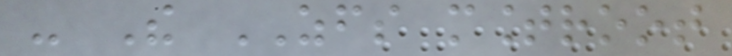- The ZFS mountroot
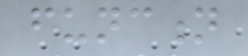function
